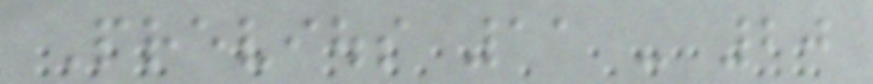Previous 11 - 20
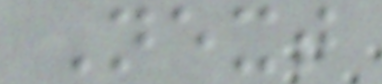Next
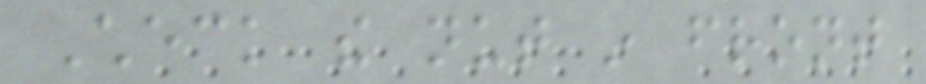Check the nut in front
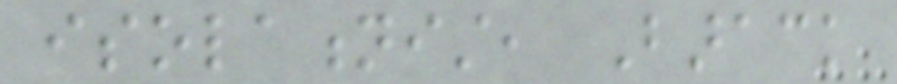isolationist, Barack
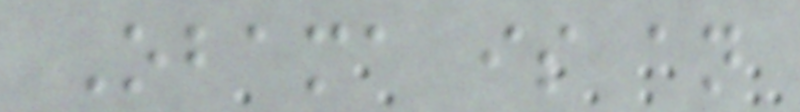Obama is an
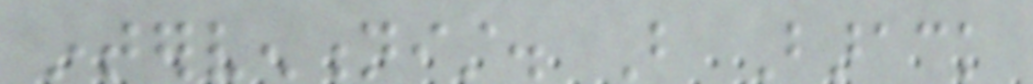interventionist. But Barack
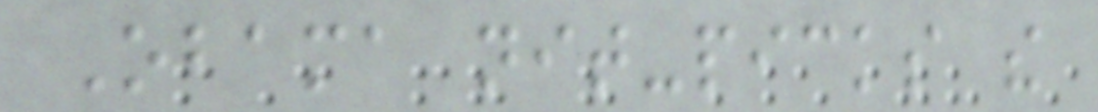Obama nit-picks the
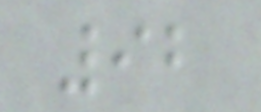92
